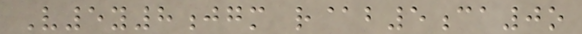V5y8jgm r@b5ca0o
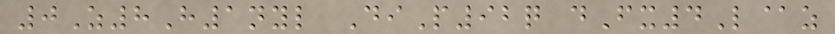0Z8H1nyl DiP92q dFx4L@z
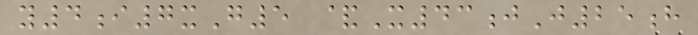y4i7xG5 &X43jJ25h
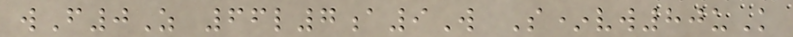wF0Z 66l7a9W S*vw80uK
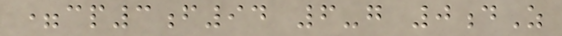=cp3f94 6-g 0dZ
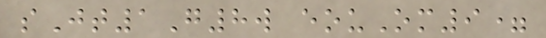sJt1G8w eouOm9=
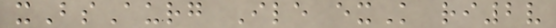xBsAurg Ile exK ri2v
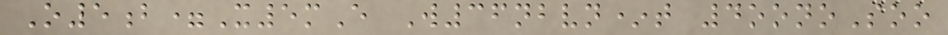O5b=X5mE W36nbvn*t 4oonoSoo
